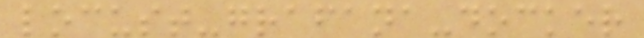locust-grafana-docker
